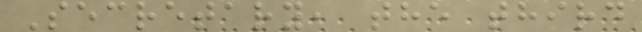Secretary, the third
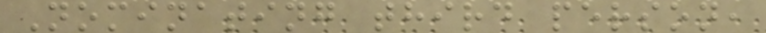Nominating third person,
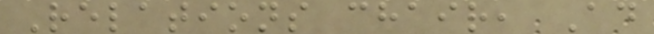Relations chair, Ad
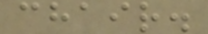chair.
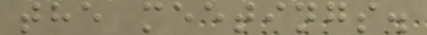the meetings.
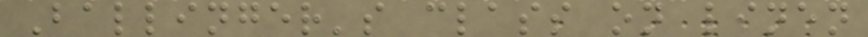Ballinger's class on linen
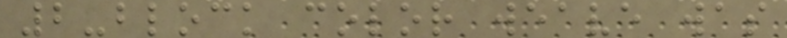2-block color weave was
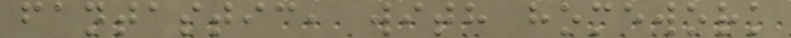fantastic, with homework
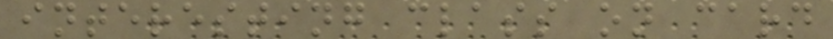interesting class on card
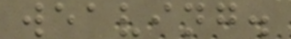weaving.
